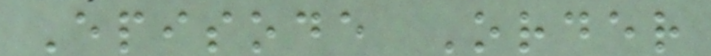Episode Order
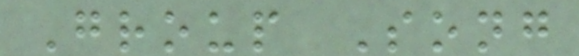Group Song
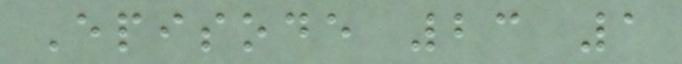Episode 23 1
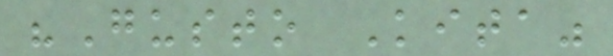"Gusto Kita"
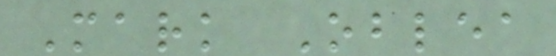Mark Oblea
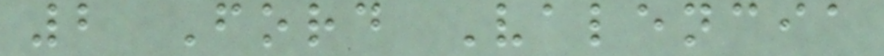2 Ford Valencia
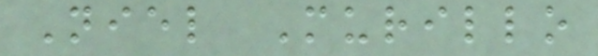Niel Murillo
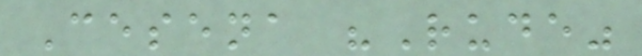Cesena "Rude"
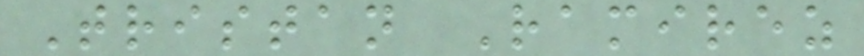Tristan Ramirez
